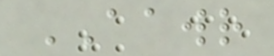AAWR
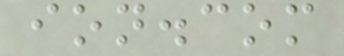ion.com
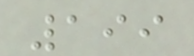199
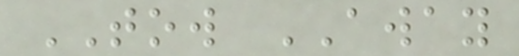TOW AWAY
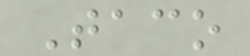Taco
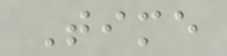Time
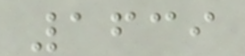1639
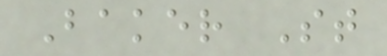Baker St
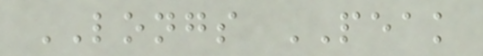LONGS PEAK
